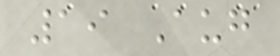19 Aug
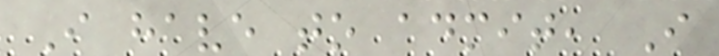I have to admit, I
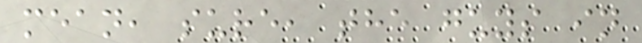mean, sure, the guys in
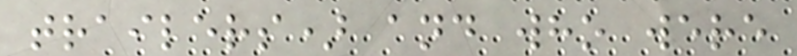trailers) and who were
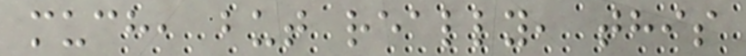much, but really, this
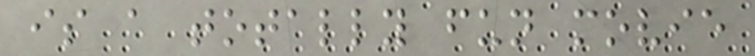is a totally fun movie
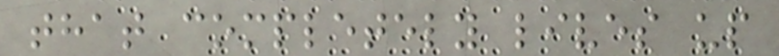that completely lives up
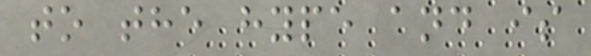to the hype and is
